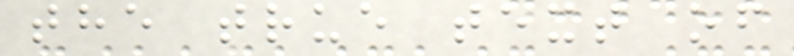the true text of
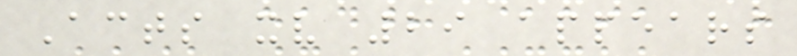Acts xv 29 appears
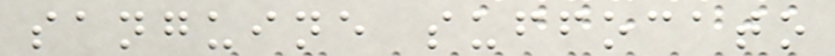sanguine suffocato
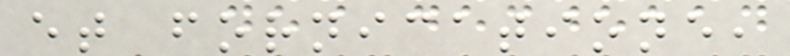et fornicatione,
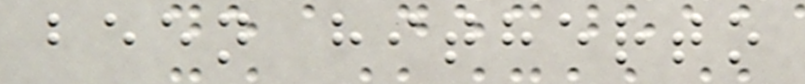been hitherto
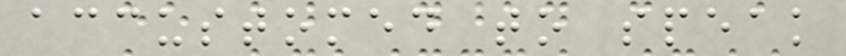accustomed to speak
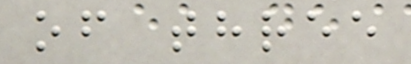of three
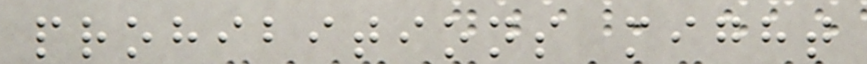prohibitions might
